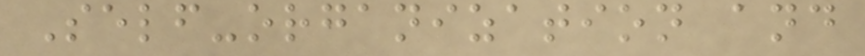Self-organization and
